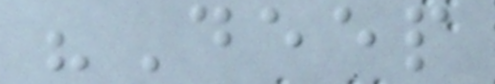"Deep
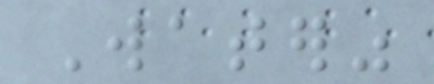Water"
